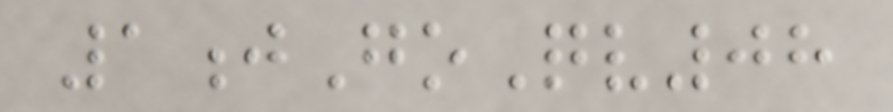1jGoQv08
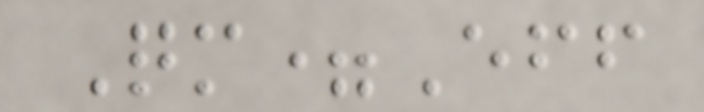Qm=Eff
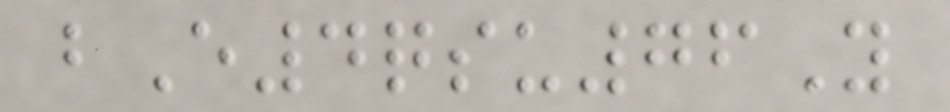bE4qsu76Y
